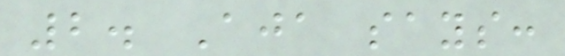2. Aja says:
